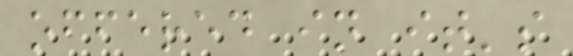offered in it's
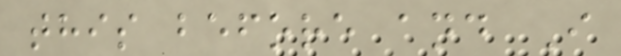this before and I
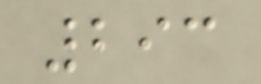293
